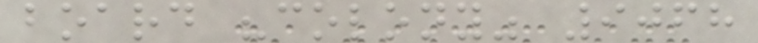board "colony" 9068
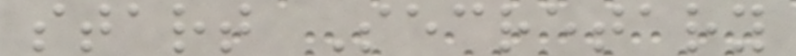start Secretary
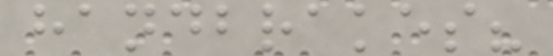handbrakes?
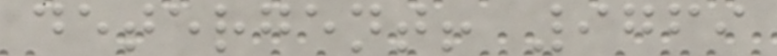detergent! 9769
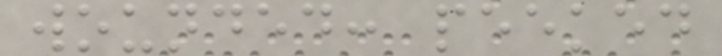wounded: peeked
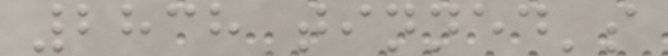2838 tinned's
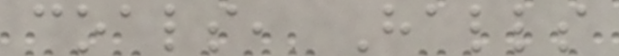coals, Halls
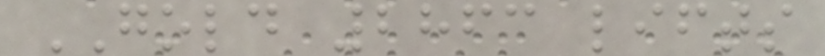GOLD 2863 lifts
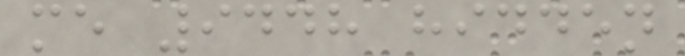me 9448 hidden
